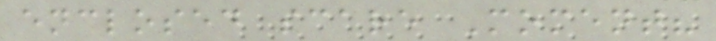enclosed scare Moment?
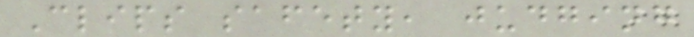Clips safety, judging
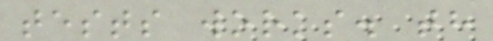tests works. th
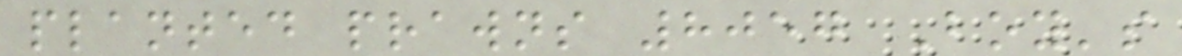planted prawns 8057 Boy's
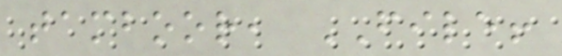tamboor, FILE!
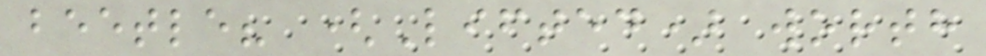beetle? (Lifted) worth
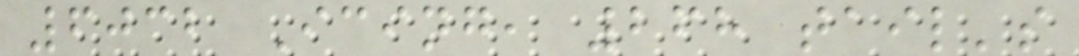6032 Icing, 268 tail's
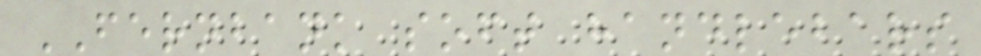FERNBANK soft handlebars
